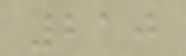210
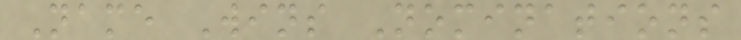Name Wins Nominations
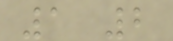1 2
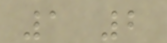1 2
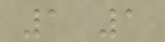1 1
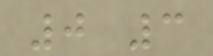0 3
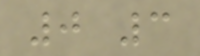0 3
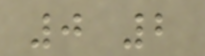0 2
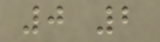0 2
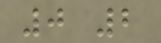0 2
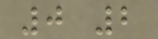0 2
